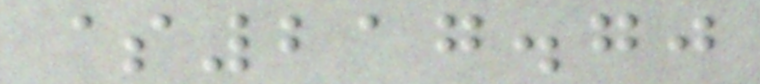$217.70
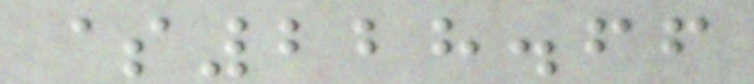$228.66
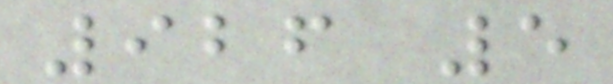926 5
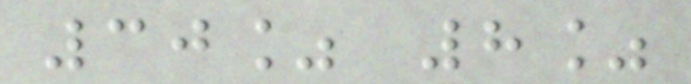30% 8%
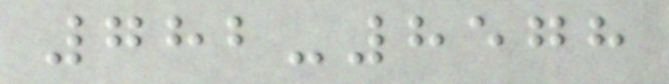782-8578
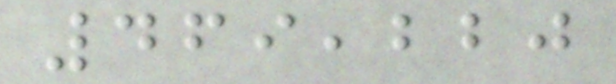469,220
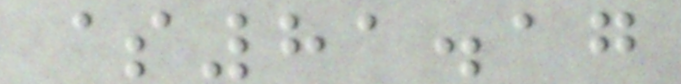$81.17
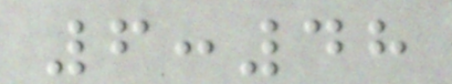6:48
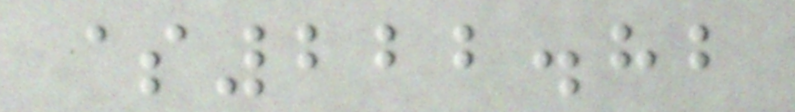$222.82
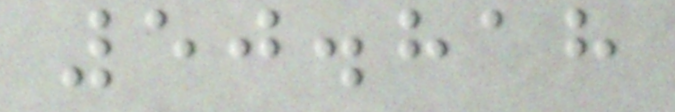50.818
